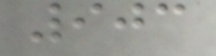903
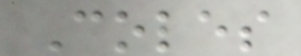Coles
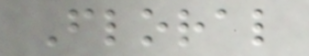Floral
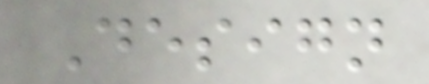Design
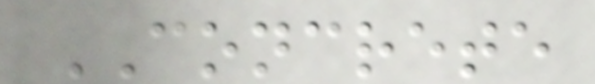CONCRETE
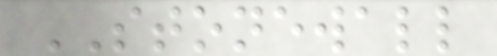STONEWALL
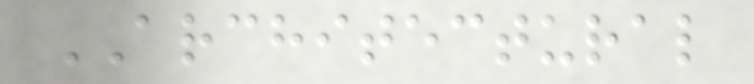ARCHITECTURAL
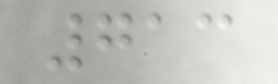713
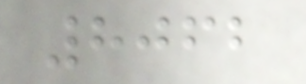8062
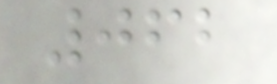062
